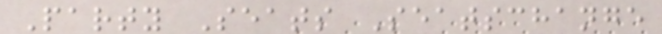Party Seats Seatschange
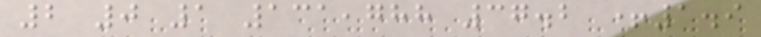2 0 1 131,788 37.2 +1.9
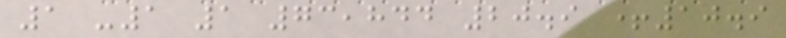1 -1 1 73,844 20.9 +10.9
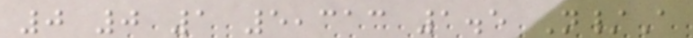0 0 1 5,313 1.5 N/A
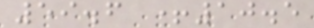59.6 +10.5
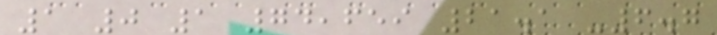1 0 1 74,659 21.1 -6.7
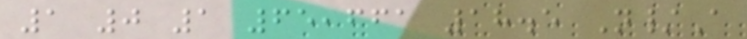1 0 1 65,661 18.5 N/A
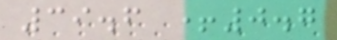39.6 +0.7
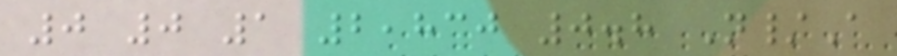0 0 1 2,830 0.8 N/A
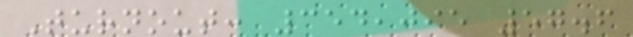Turnout: 354,095 57.6
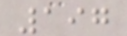197
